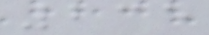235
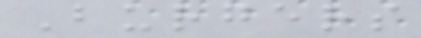Burgers
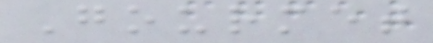Gourmet
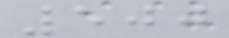500
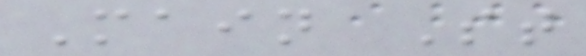Main St
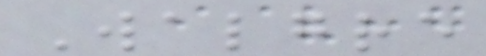Walgre
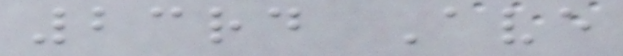23rd Ave
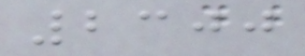2300
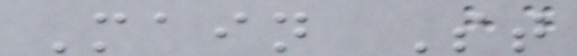Main St
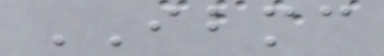IBMC
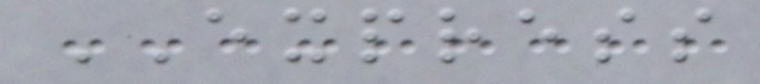EXPRESS
